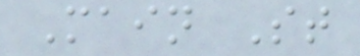Main St
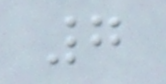7
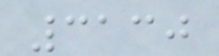3130
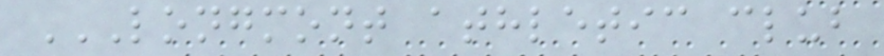LONGMONT ATHLETIC CLUB
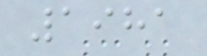1981
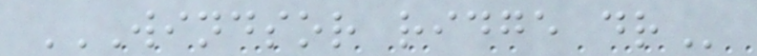WINDSOR RIDGE DR
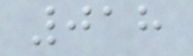018
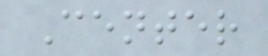Center
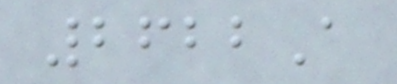2622A
